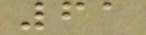61
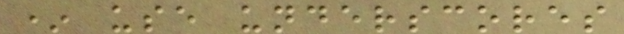* use underscores
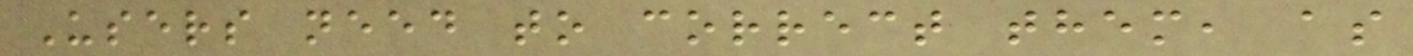Users need to correct them, as
